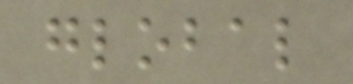global
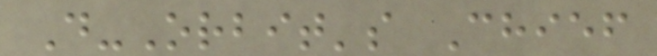D-Orbit's Chief
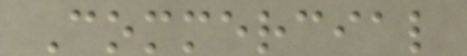Commercial
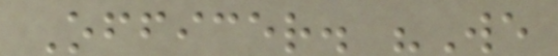Officer. "We
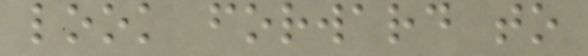look forward to
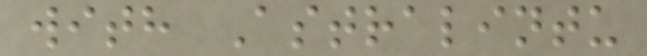with Astralintu
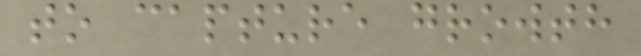to capture growth
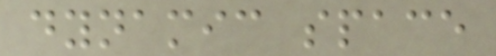dynamic space
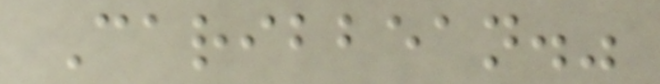Caribbean."
